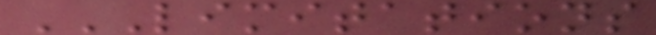LIMITATIONS
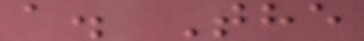a. The
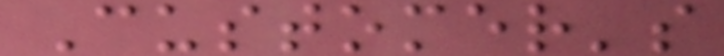Customer's
